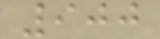900
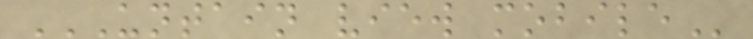UNTAIN VIEW MOBILE
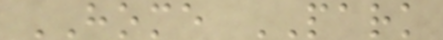HOME PARK
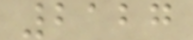2127
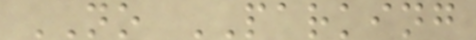NO PARKING
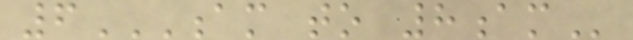6AM TO 8AM
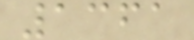1361
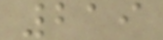219
